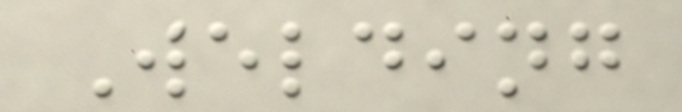Welding
